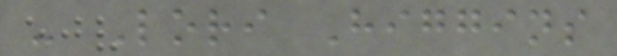- Lori Higgins
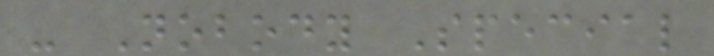- Nobody Special
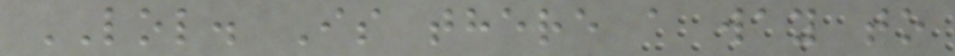LOL. Is there a way to
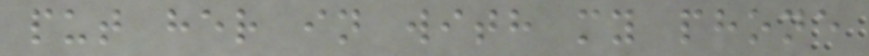put her in with my phone
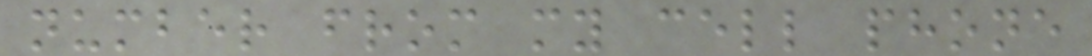number from my cell phone
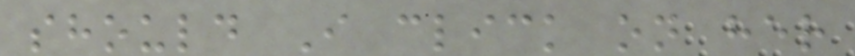should I click on her
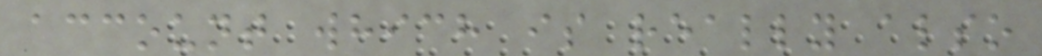account which is really also
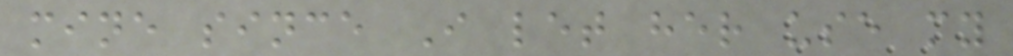mine since I let her use my
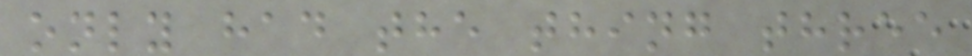only had the thing three
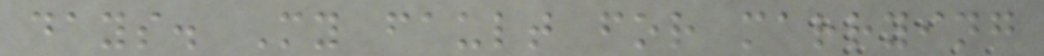days. My fault for marrying
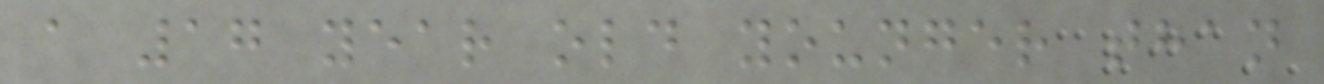a 17 year old younger than
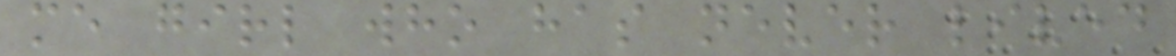me girl who has never lived
